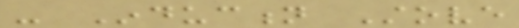- Induction Stove
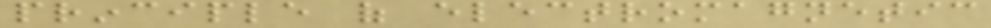principle of electromagnetic
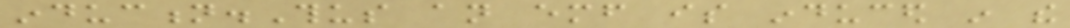induction.Thus an emf is induced in the
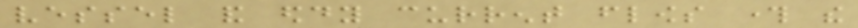vessel and eddy current flows through the
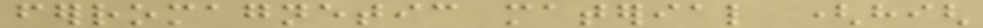ferromagnetic material (high
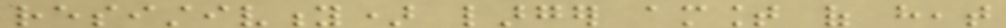resistivity) larger amount of heat
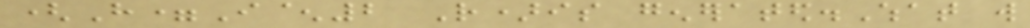(H=I^2 R)is generated.What will
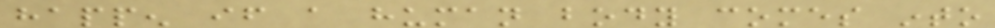happen if a human body comes into
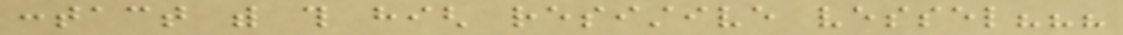contact with this high resistive vessel???
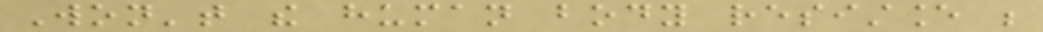Won't the human body resistance be
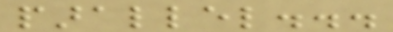parallel...
